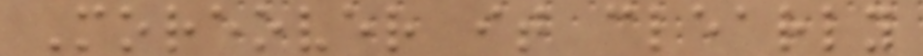Moreover it clearly
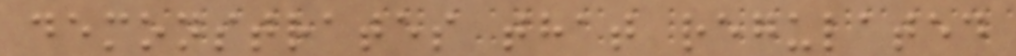demonstrates that regulated
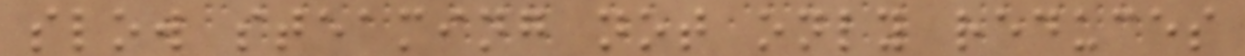slow steaming not only reduces
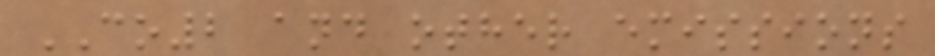CO2 and other emissions
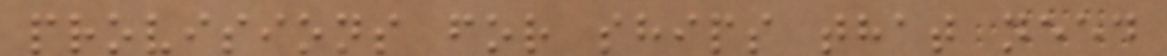provisions for ships that need
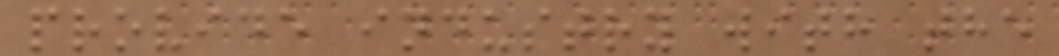provide industry with the
